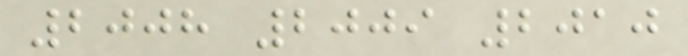2008 2009 2010
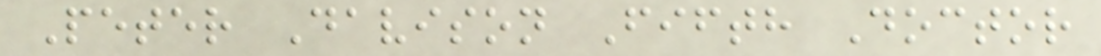Peter Davison Fifth Doctor
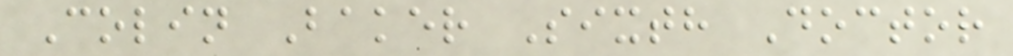Colin Baker Sixth Doctor
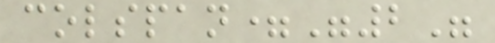colspan="2"
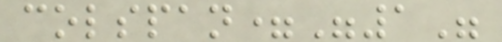colspan="1"
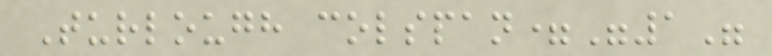Turlough colspan="1"
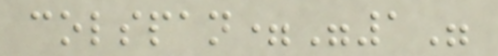colspan="1"
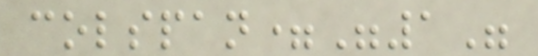colspan="1"
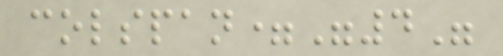colspan="4"
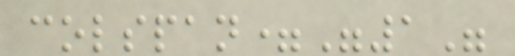colspan="1"
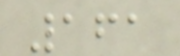161
